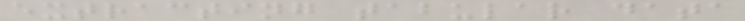extracting tabular data
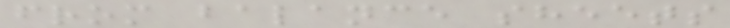from balance sheets
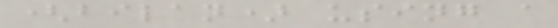(bilan) using a
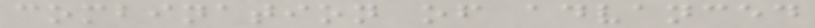combination of advanced
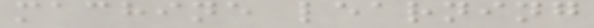machine learning
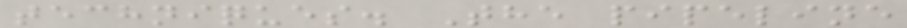techniques. The pipeline
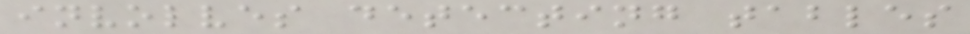involves detecting tables
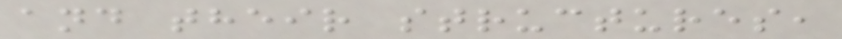and their structures,
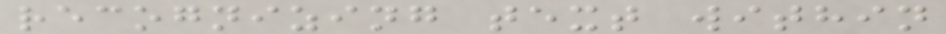recognizing text within
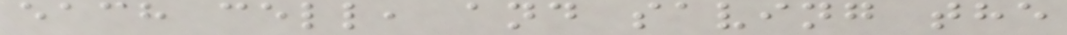each cell, and saving the
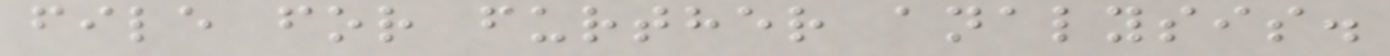file for further analysis.
